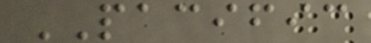PACIFIC
